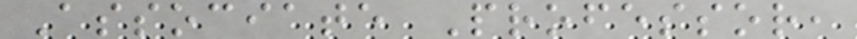Associate Professor,
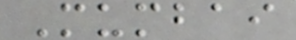Mumbai
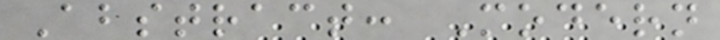Abstract: Modern
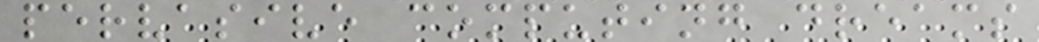pervasive computing dreams
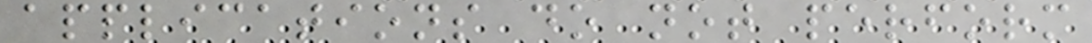applications do not perform
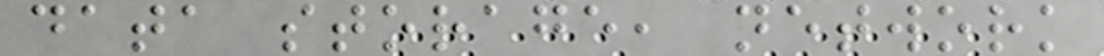data storage, network
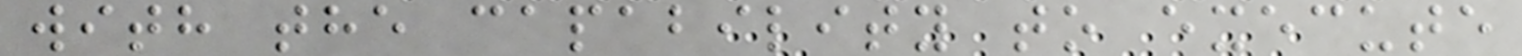with the capability to execute
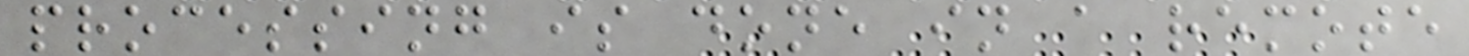processing is done in a remote
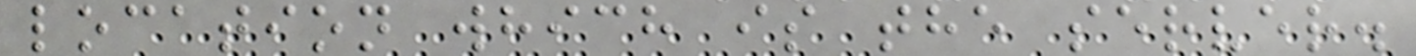location which is the server.
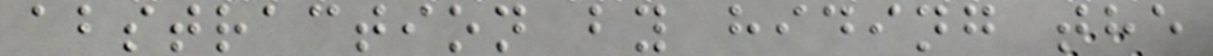abstraction by hiding the
